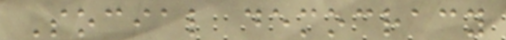Social democracy
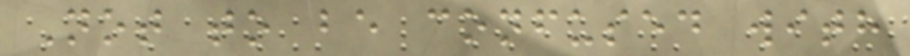Not to be confused with
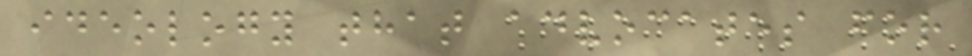ideology that advocates for
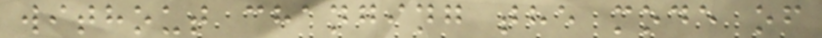without changing the mode of
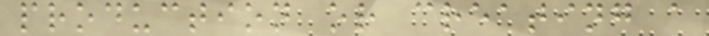production or creating a
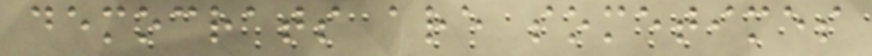democrats are sometimes
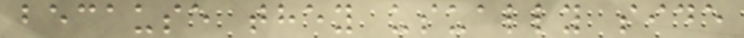because they usually side
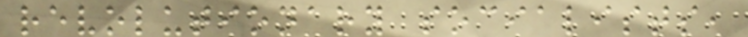revolutionary socialists,
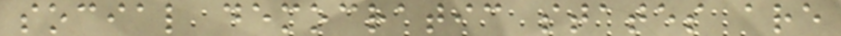social democratic states are
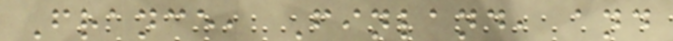France, Finland, and
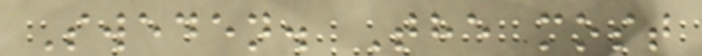Sweden. The most
